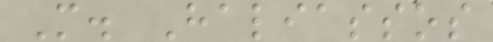M. Haliassos
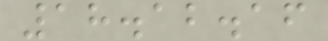18.12.16
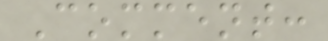Comment:
